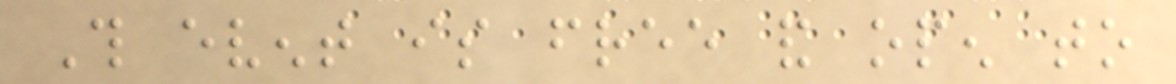This event is free and open to
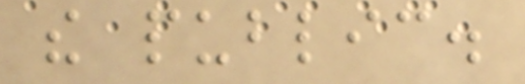the public.
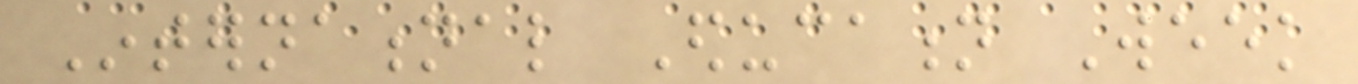International Education Week
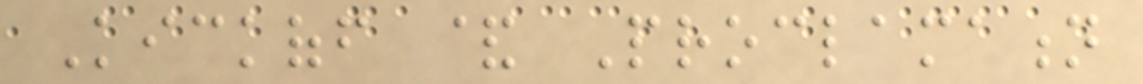Kickoff & Proclamation
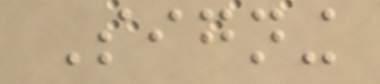Signing
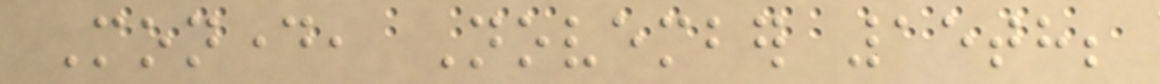Monday, November 15th;
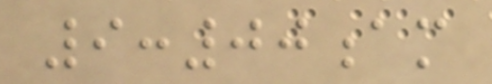9:00am
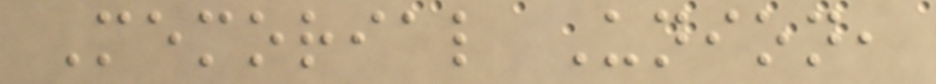Memorial Union,
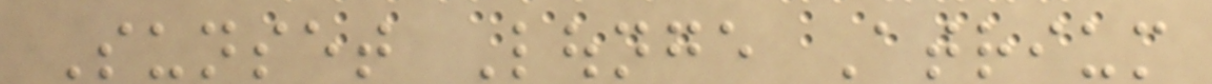Sunset Lounge Atrium
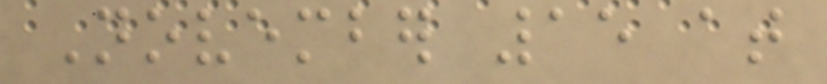November 15 at
